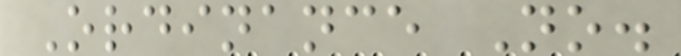Ordinance No.
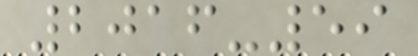2016-59
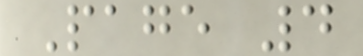Page 4
